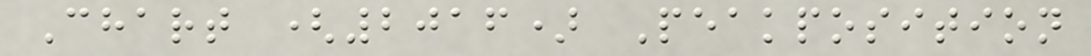Chart (2016) Peakposition
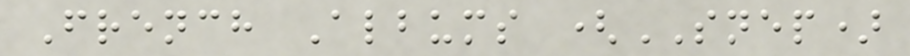French Albums (SNEP)
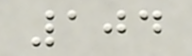104
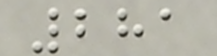281
